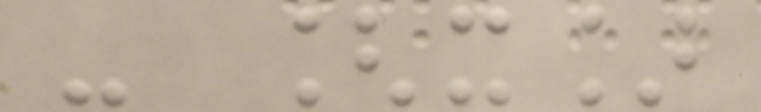- [x]
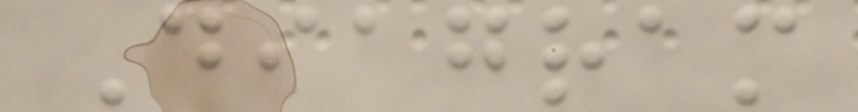Diagram
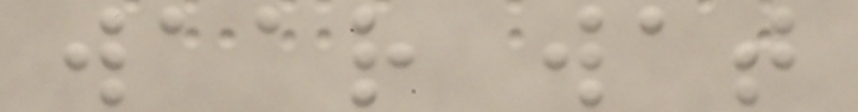waar wat
